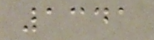1341
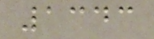1343
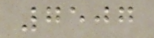7507
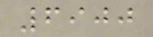6900
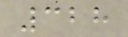328
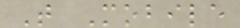T Mobile
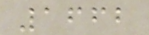1662
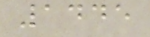1445
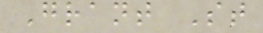Grant St
